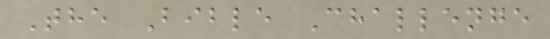The Bible Challenge
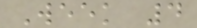Week 4
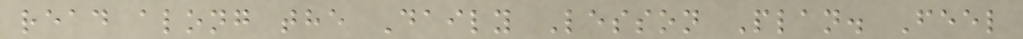read along the Daily Lesson Plan. Feel
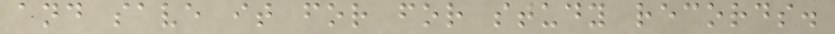and save it for for study records.
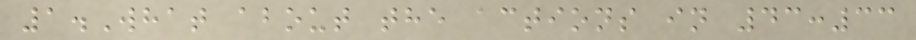1.What about the actions in 43:33
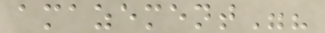amazement"?
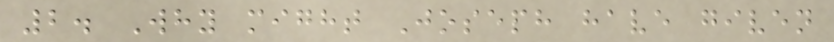2. Why might Joseph have given
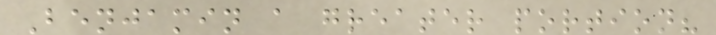Benjamin a greater portion?
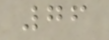76
